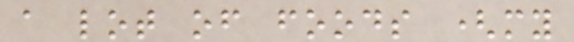a lot of foods (my
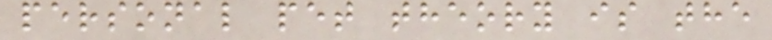personal pet theory is the
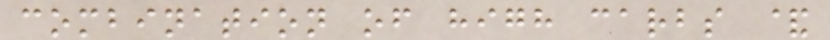combination of high carbs &
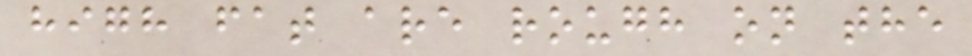high fat are rough on the
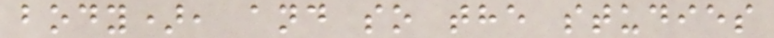body), and so the studies
